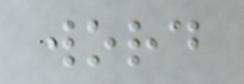word
